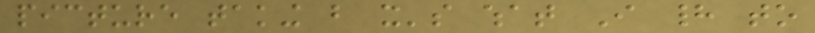picture taking but it's what I had to
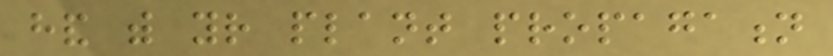hand with your plant propagation
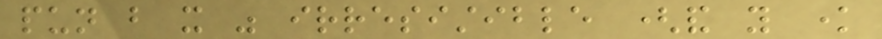pun but it was irresistible (and you know
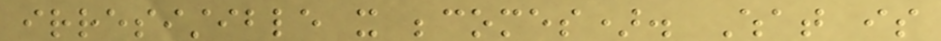irresistible it becomes). What is
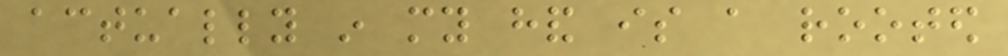actually in my hand is a rooted
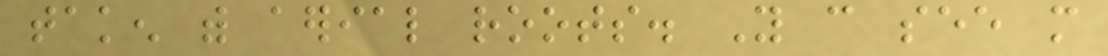taken with aerial roots. You can see more
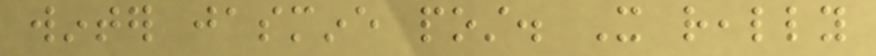winter jasmine post. It really
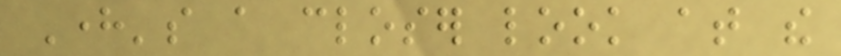Here's a closer look at the
